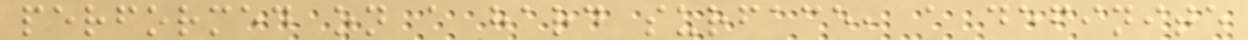performed on a hard surface, a definite
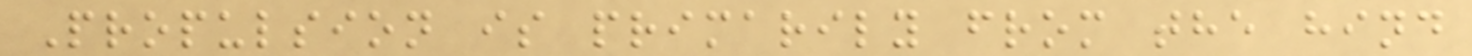Propulsion is primarily from the hind
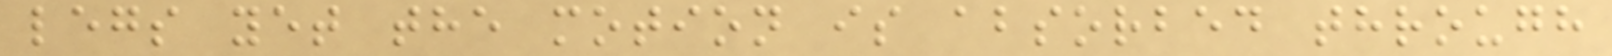legs yet the motion is absorbed through
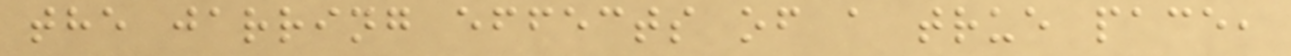the jarring effects of a true pace,
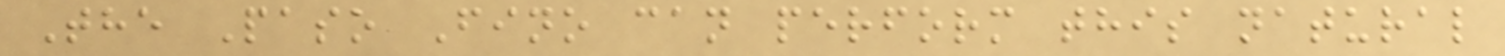The Paso Fino can perform this natural
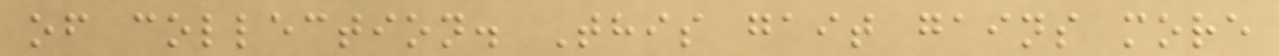of collection. This gait gains more
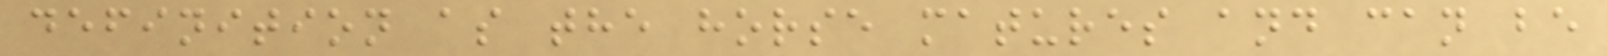definition as the horse matures and can be
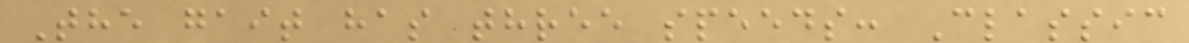The gait has three speeds: Classic
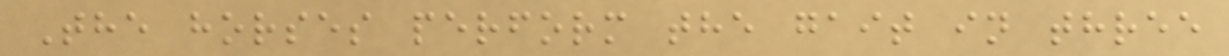The horses perform the gait in three
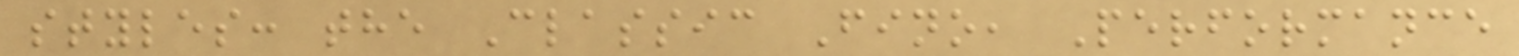styles: the Classic Fino, Performance
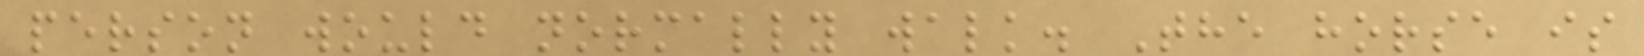person would normally walk. The horse is
